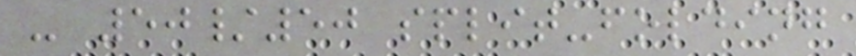- 50/50 split-folding
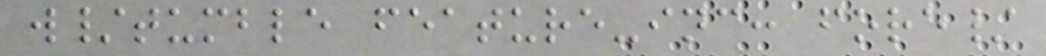w/tumble feature-inc: fore/
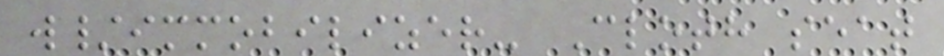w/immobilizer- Cloth seat
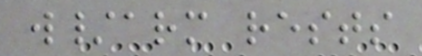w/arm rests
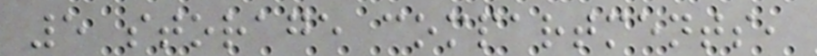5 storage compartments,
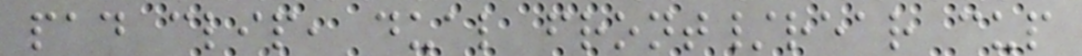pad clip, dual front/rear cup
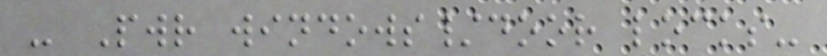- Pwr windows/door locks-
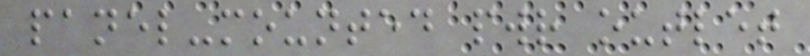panel-mounted pwr outlet
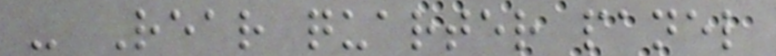- Rear quarter panel
